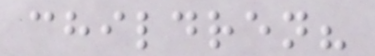children?
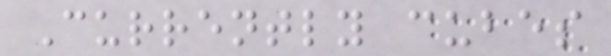Currently cubes
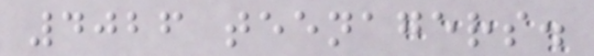4026 teenagers.
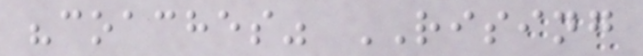"coaches" RISING
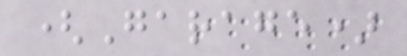(Garage)
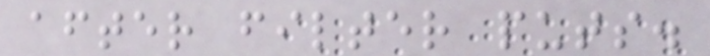after filter puts.
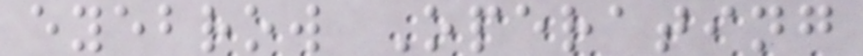eyebrow Operating
